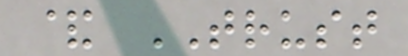& TRUST
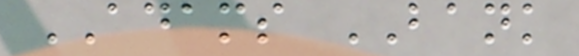ADAMS BANK
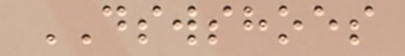DSWSHOES
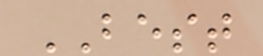BEST
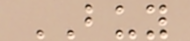BUY
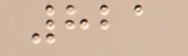821
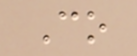Co
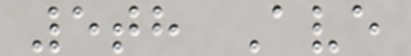5th Ave
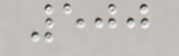500
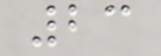23
